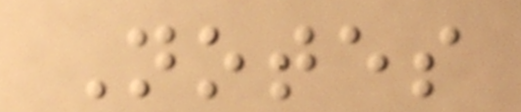Notes
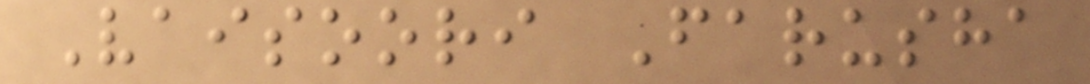Vaisoori Farusha
